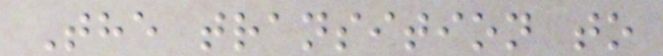The transition to
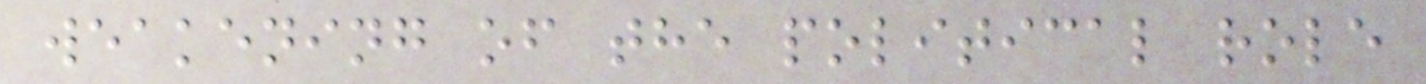weakening of the political role
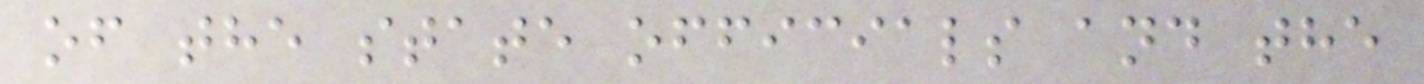of the state officials and the
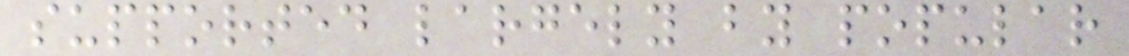supported largely by popular
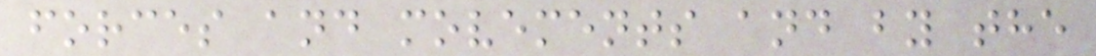forces and movements and by the
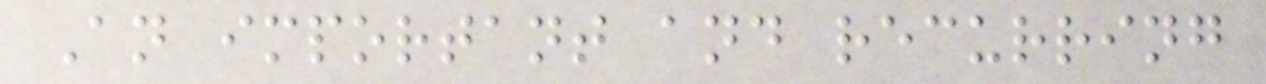An important and recurring
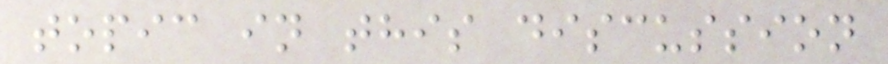topic in this discussion
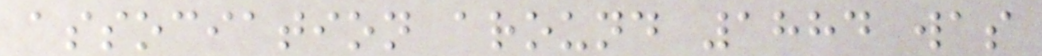association around 1884 was
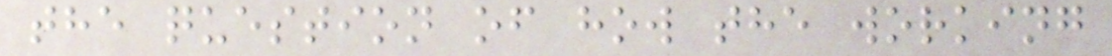the question of how the working
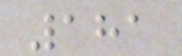181
